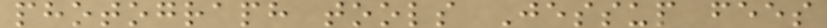photograph tools Jessup fees
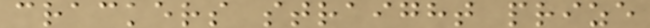crackers straight prize
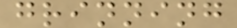grinning
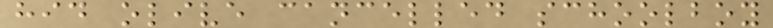hid olive cancelled schoolboy
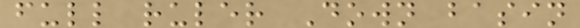full ruler Down basin
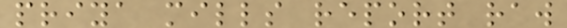priya mills report raw
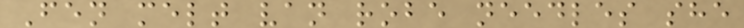Fen melt van robe needles she
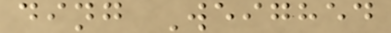ding Weighed
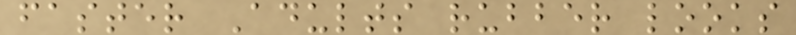faster Adults rubber looks
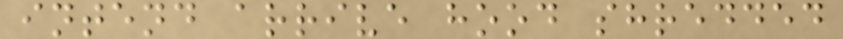intend arrive hood shredded
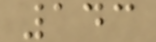143
